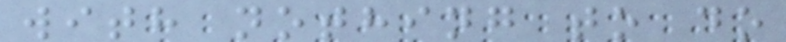with nothing to do
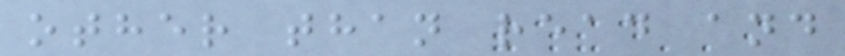other than read and
